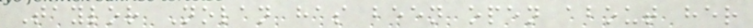Taylor Nolan has been open about her
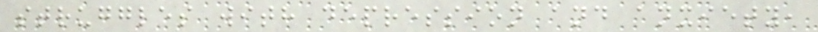struggles with depression and anxiety,
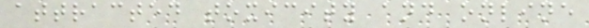attracted toxicity and online
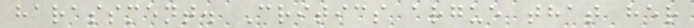harassment. Critics argue that her
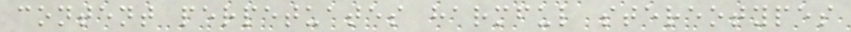content perpetuates harmful stereotypes
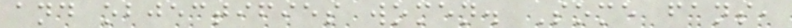and objectifies women. Some fans,
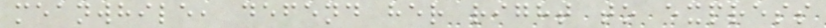meanwhile, defend her right to express
